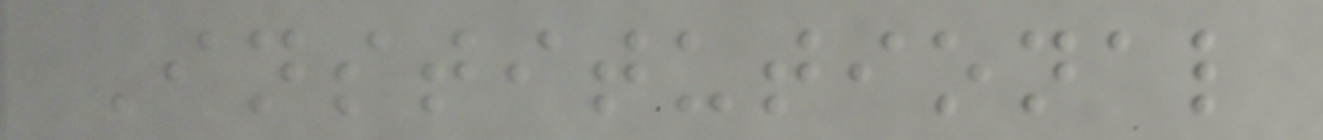Institutional
